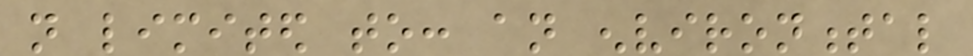not limited to: an environmental
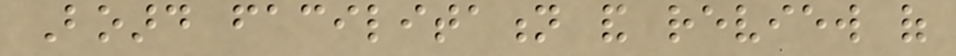Board facilitation and review of
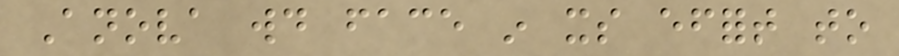Anova would face in its effort to
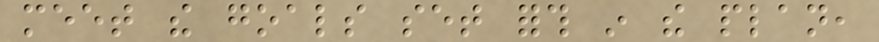meet the goals set forth in the plan,
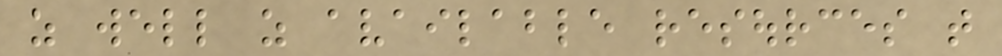as well as available resources that
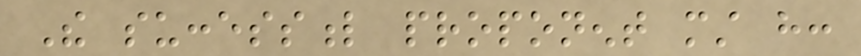The successful proponent must have:
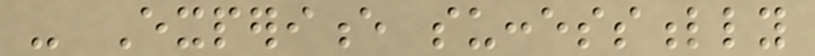- Experience successfully
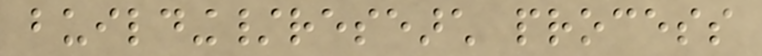building/research process
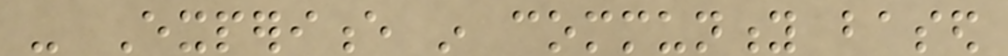- Experience in community based
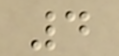4
